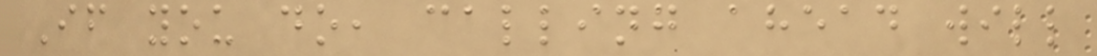If you do, calling ahead will
